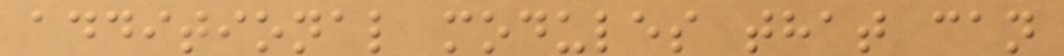additional modules that can
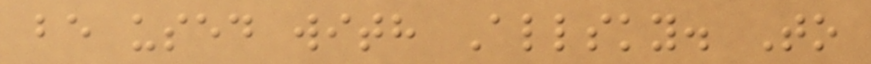be used with Allsky. To
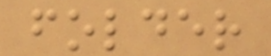folder
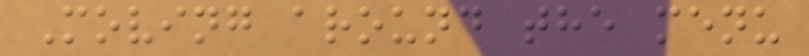Moving around the menu
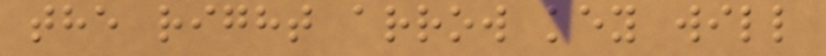the right arrow key will
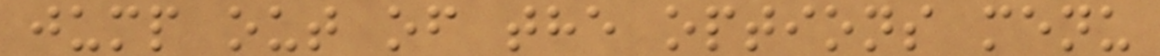jump out of the options menu
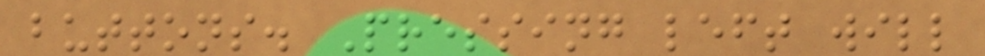buttons. Pressing left will
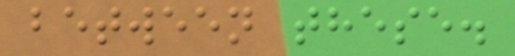between these.
